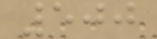500
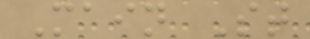Main St
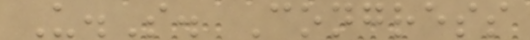U.S. Congress
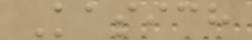Kasich
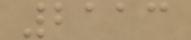2113
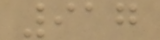917
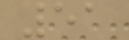51
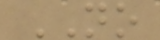NO
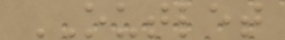OUTLET
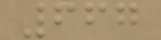667
